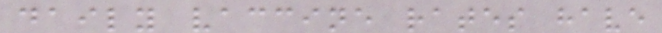daily vaccine rates have
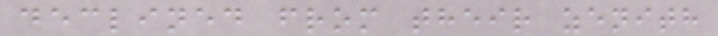declined from their zenith
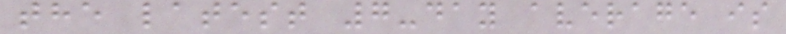the latest 7-day average is
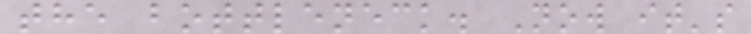the bottleneck. Now it's
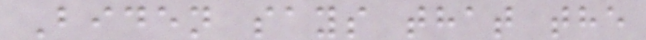Biden says that the
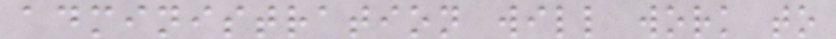administration will work to
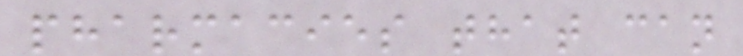pharmacies that can
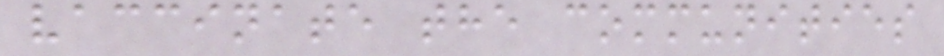vaccinate the communities
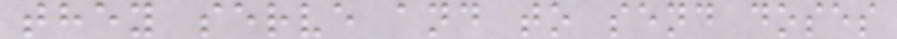they serve and to send doses
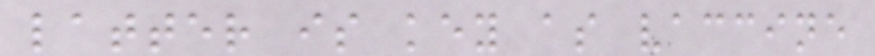latter is key as vaccine
